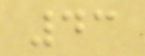43
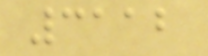3112
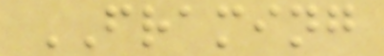FRAMING
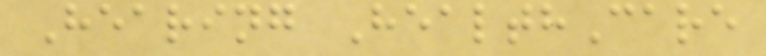Hearing HealthCare
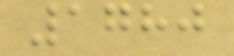1780
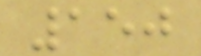150
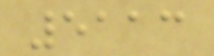5113
